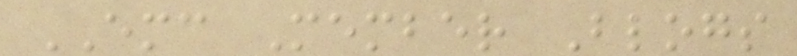EMC Member Blogs
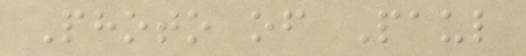Photo of Paul
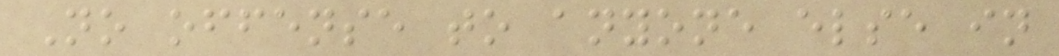No offense to anyone else in
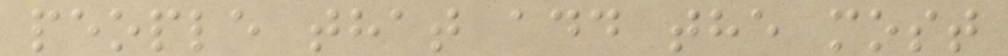people that add the most
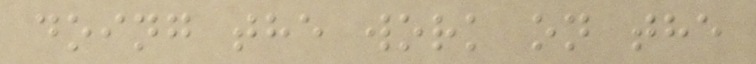doing the work on the
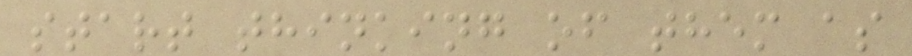start thinking of them as
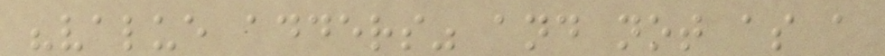"value adders" and not as a
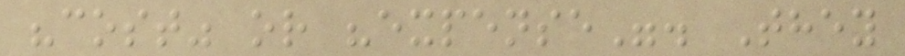"cost" or "expense". They
